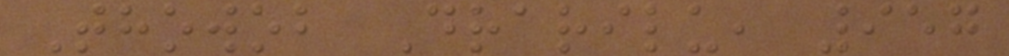Thowob Drarilu, 957
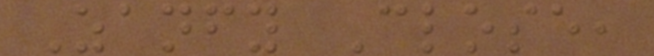Zanfy Close,
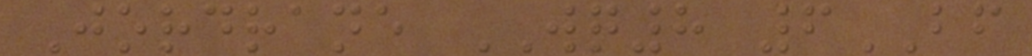Jordrane WQ8 6BF
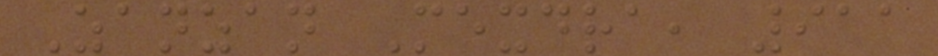Zanzan Mexdra, 911
